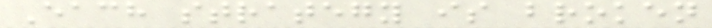Each strategy is broken
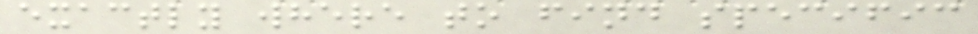exactly where to find specific
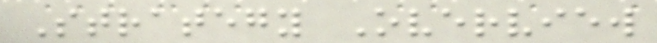Strategy Overview
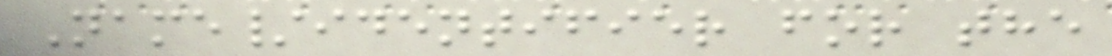Name/identifier for the
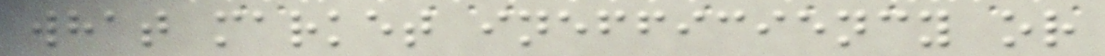what market inefficiency or
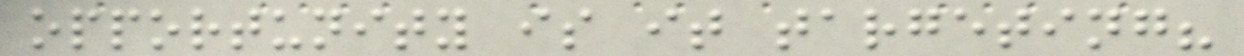opportunity is it targeting?
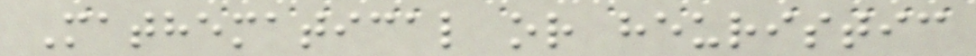Mathematical or heuristic
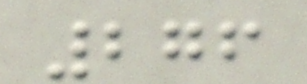276
